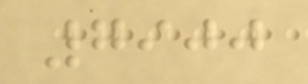7900
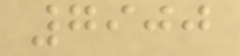7900
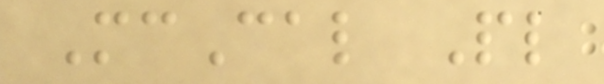McCal Pl
